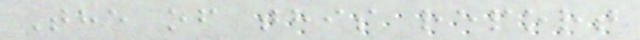The of this report
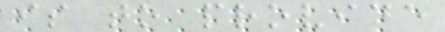is to provide
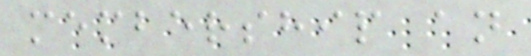membership an
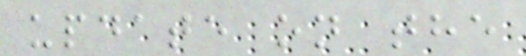update on the
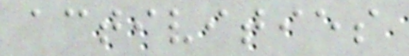activities
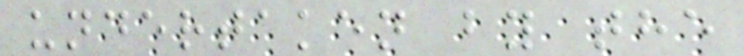undertaken by the
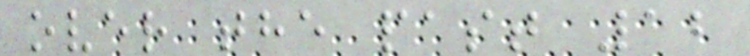over the past 12
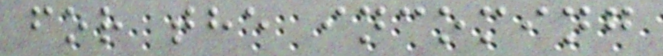for the incoming
